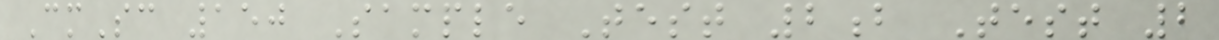CmSc 150 Sample Test 2b Test 2
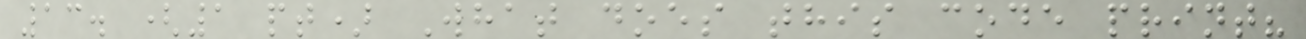13. (1 pt) What does this code print?
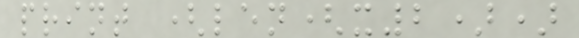print (len(x2))
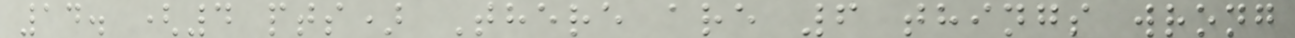14. (4 pts) There are 6 things wrong
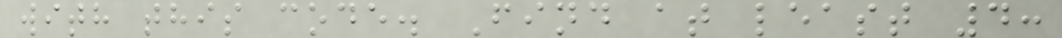with this code. Find at least 4:
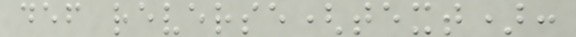def reverse(text):
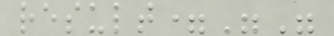result=""
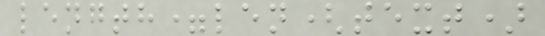length=len(text)
